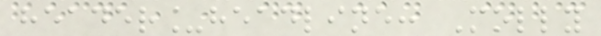header_headline: Molly
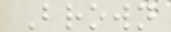Brown
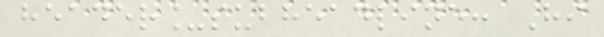header_subheadline: Hi
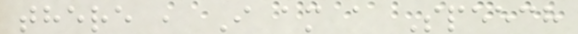there , I am a Speech
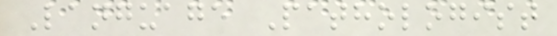Language Pathologist
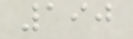190
